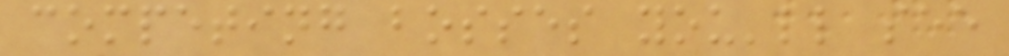competing bosses you'll see
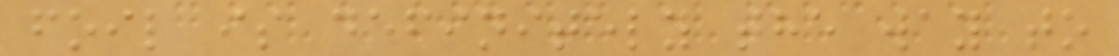foil is definitely the way to
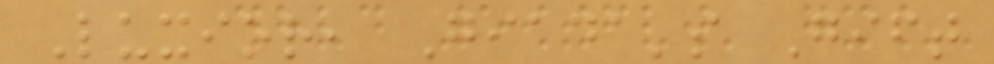Luxior, Giada's Gift
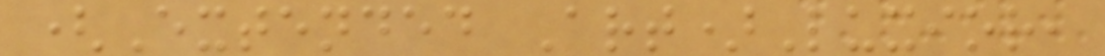(Extended Art)Luxior,
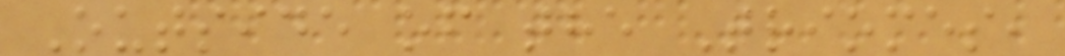Outside of the Triomes,
